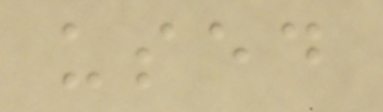used
